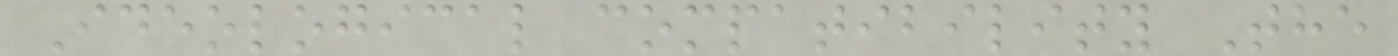Ideological compatibility The
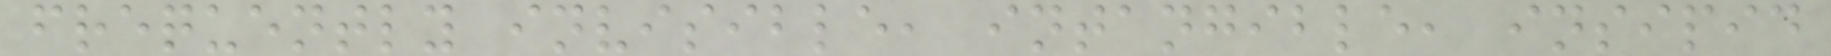frequently invisible, intangible, insipid
